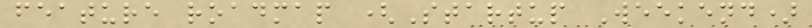feature roadmap (Startup Weekend)
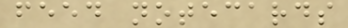feed notecards
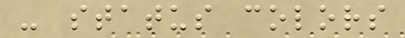- status colors
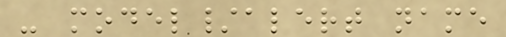- model/alert name
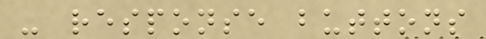- response buttons
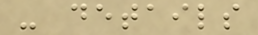- details
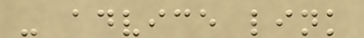- advice link
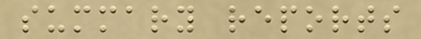summary reports
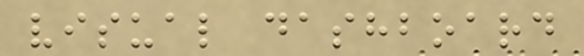visual dashboard
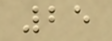25
